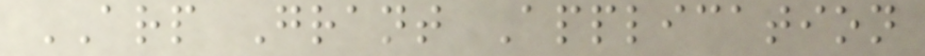ARP Grant Application
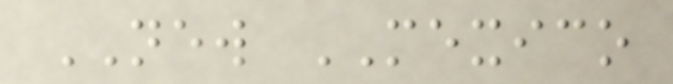NEW MEXICO
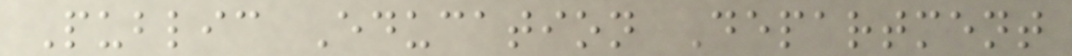Public Education Department
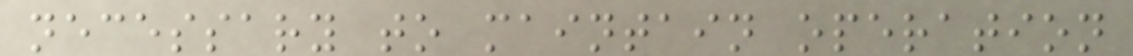necessary to maintain operation
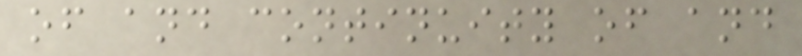of and continuity of and
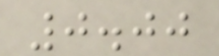0.00
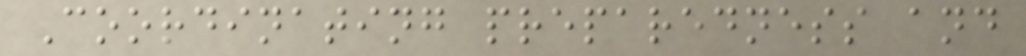Coordinating preparedness and
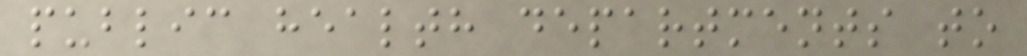public health departments to
